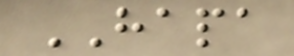HAPA
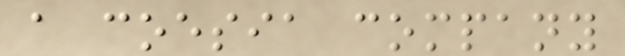a coesia company
